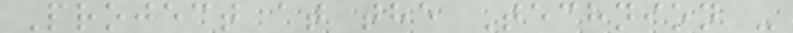Project at the Technion -
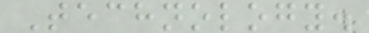Technology.
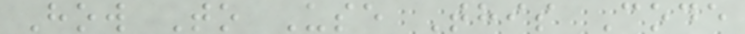How To Use This Code
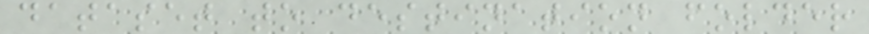dataset to destination folder
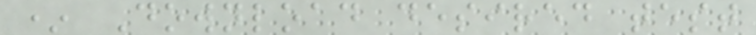* Download desired test
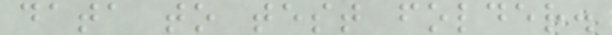data to test folder.
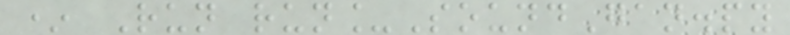* Run run_SoundGan.py
